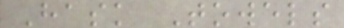Hask Towels
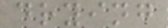drying
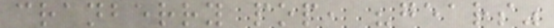cranberry pop, "gears"
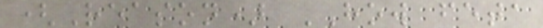(Reason) HOW feta
